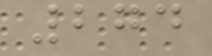274
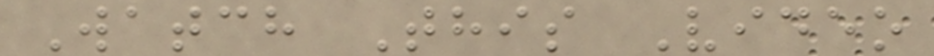Watch This Video
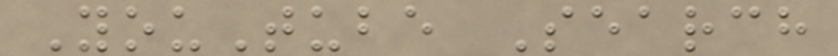YouTube Search
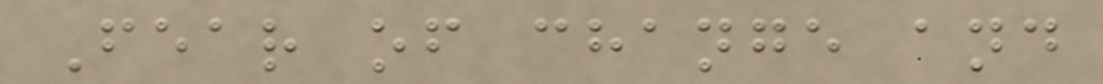Fear of change and
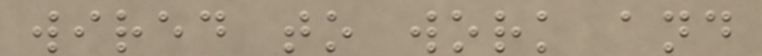wired to work and
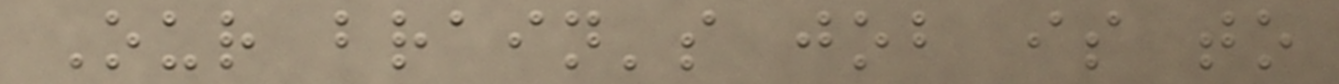Our brain's job is to
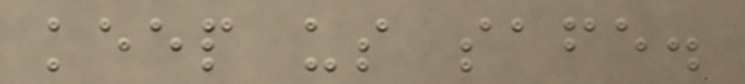keep us safe.
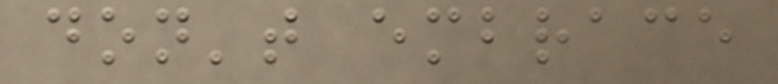don't embrace
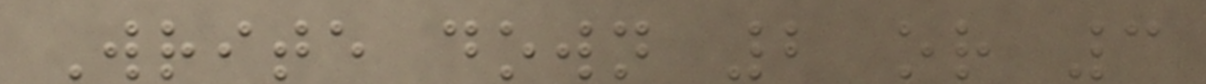Write down 2 or 3
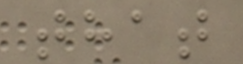that
